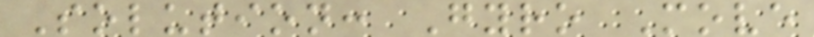Solution: Gyro Move
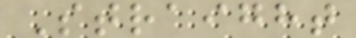Straight
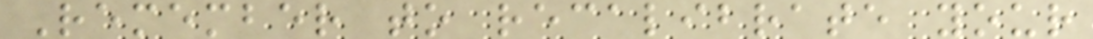Remember to recalibrate your
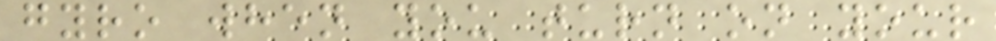gyro when you turn on your
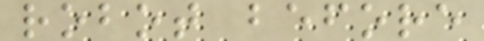robot before
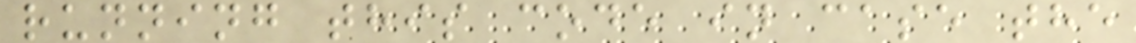running this code in case the
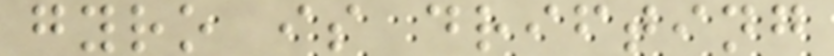gyro is drifting
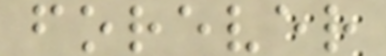forever
